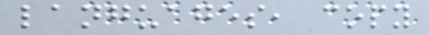languages, copy
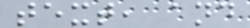text, and
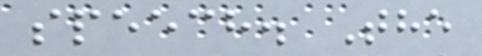speech. The
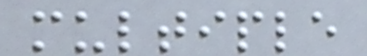multiple
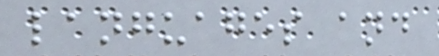languages and
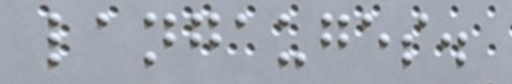langauges.
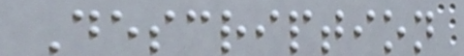Description
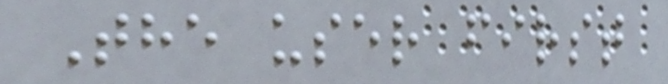The user first
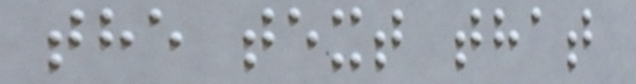the text that
